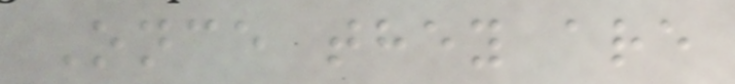Once they are
